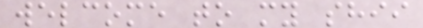welcome to my shii
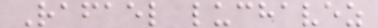Rafael luchavez
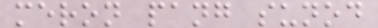meron pang sunod
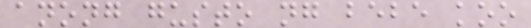anong gusto ng bebe koo
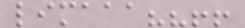limaaa??!!
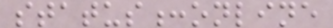status:online
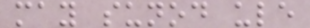may sunod ule
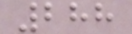288
